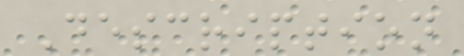Description
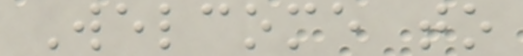Welcome to
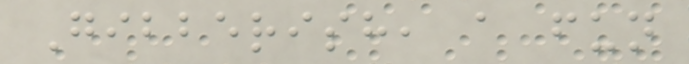Gibberish, a fun
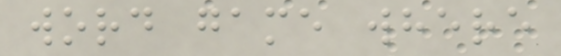word game where
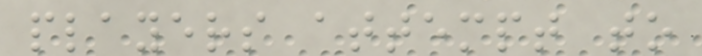players attempt to
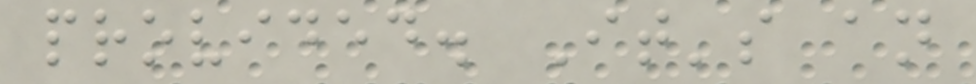provided. It's an
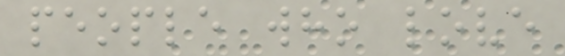people who love
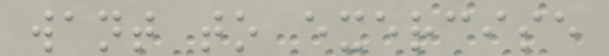want to exercise
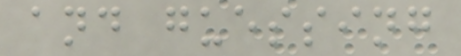and guessing
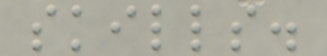skills.
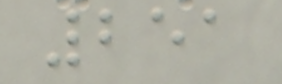251
